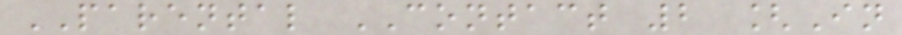PARENTAL CONTACT 2 [In
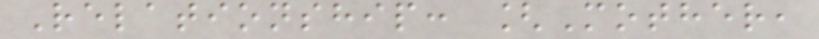Relationship: [Mother,
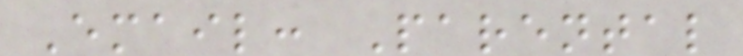Email: Parental
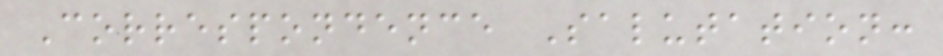Correspondence Salutation:
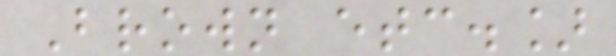Brown etc.]
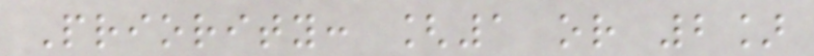Priority: [1 or 2]
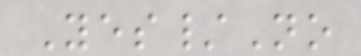Yes/No
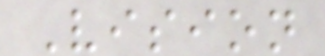Vision
